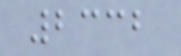2332
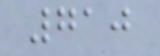710
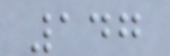147
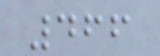466
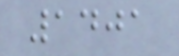1401
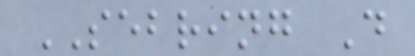SEBRING D
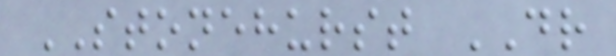STONEHURST DR
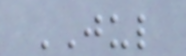JUL
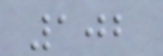102
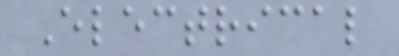Electrical
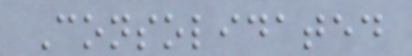Consolidated
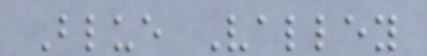Blue Valley
